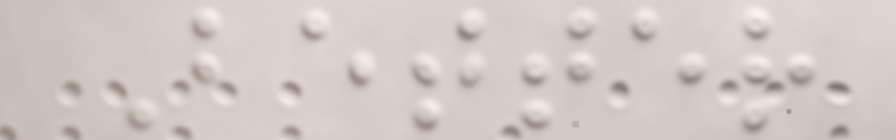Better
